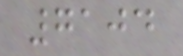7104
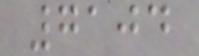7104
